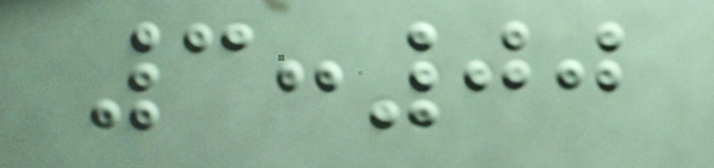3:00
